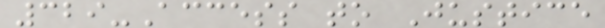329-Access to Justice
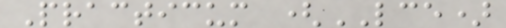Practicum (LCE)
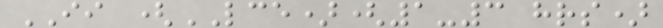II (LCE)(1-3 hrs)
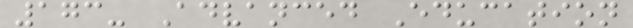173- Advanced Education
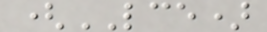(LCE)
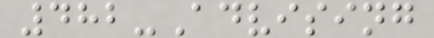482-Advising
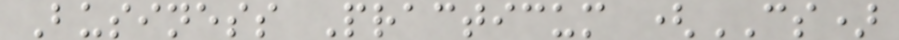Business Practicum (CS)
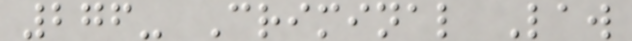276- Criminal Law
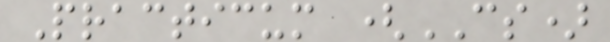Practicum (CS)
